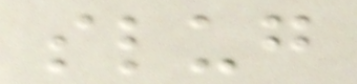slug
